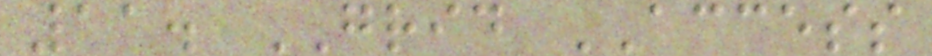11. GRID ACCESS
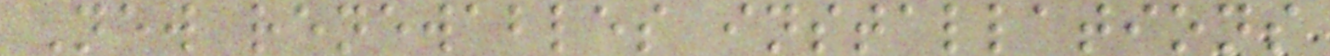New renewables installations
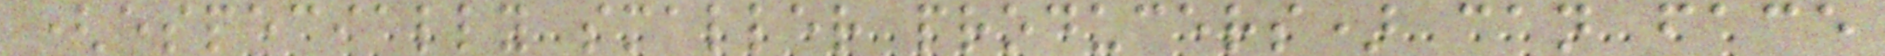(especially smaller producers) can face
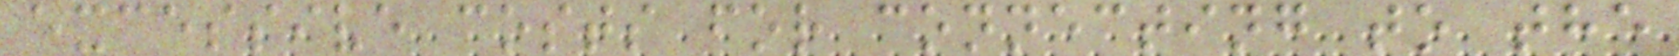excessive costs for connecting to the
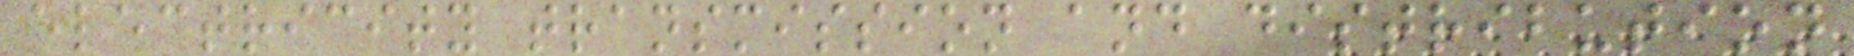electricity transmission and distribution
